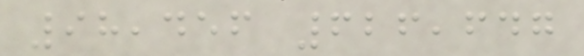98,456 626,647
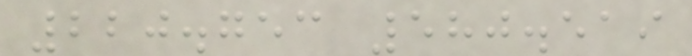220.753 580.519
